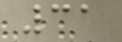31
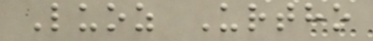Luoz Urtho
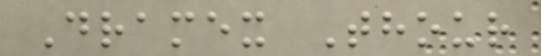Dramex Thour
